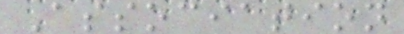Association
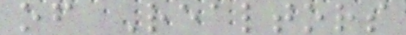of Realtors
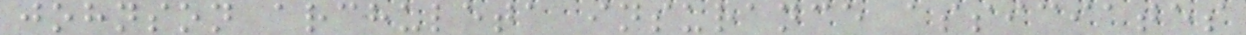johnson archuleta insurance assiciates
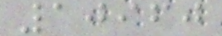10960
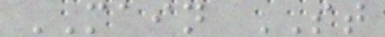MAIN ST
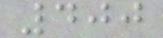400
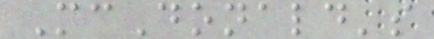McDonald's
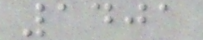1401
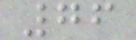76
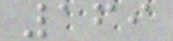169
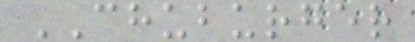CHUBURGER
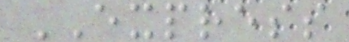EXPRESS
